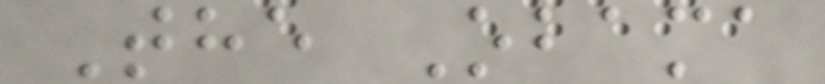The Obama
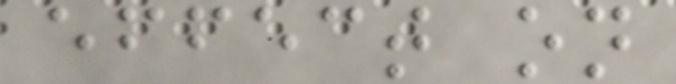effect on
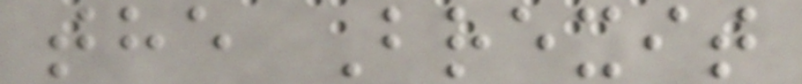the Brexit
